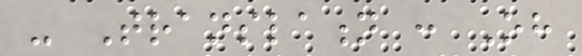- Translation : Oh
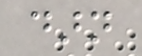darn
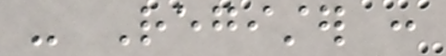- Register :
